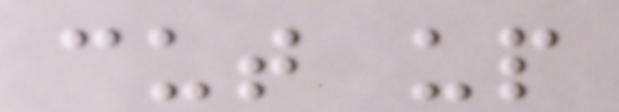cut up
